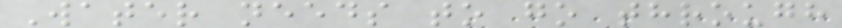Water needs to go through
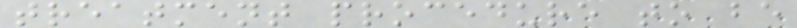treatment procedure to be
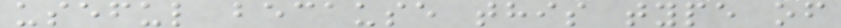useful because this type of
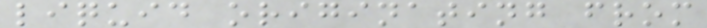liquid originating from
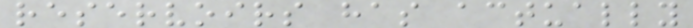reservoirs has actually
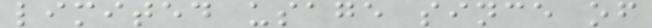limited usage since of
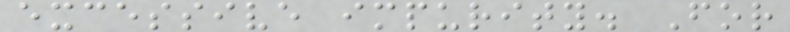excessive impurity. For
